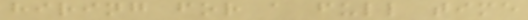hiring for a full time
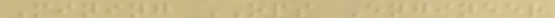Mining OPS Engineer
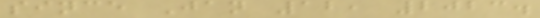since Jan 12, 2023.
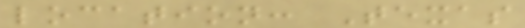location: Texas
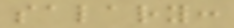salary:
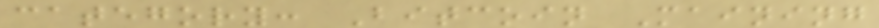category: Bitcoin Maining
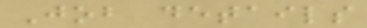Job details
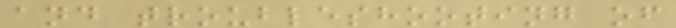and troubleshooting of
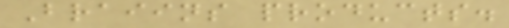Braiins products.
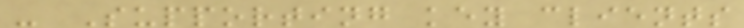- Supporting key clients
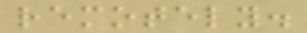remotely.
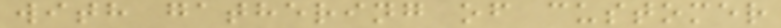with gathering of customer
